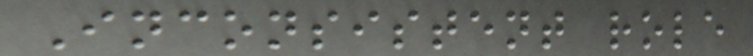Inconsistent role
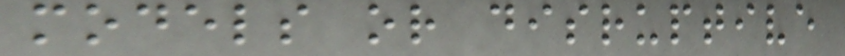models or disruptive
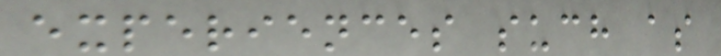experiences such as
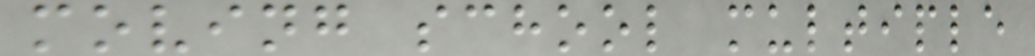moving school multiple
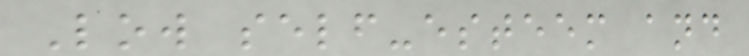Low self-esteem and
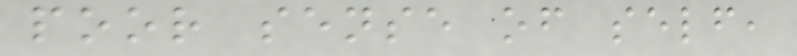poor sense of self,
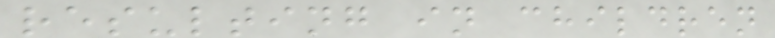resulting in children
